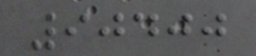90400
